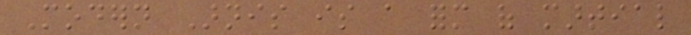Modern Arnis is a form of martial
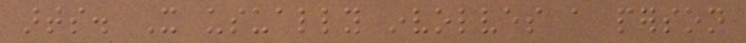arts. It usually involves a person
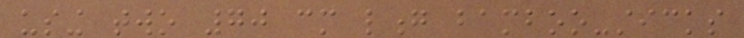using two 70 cm long bamboo-sticks
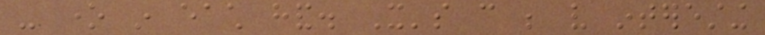- one in each hand. It's can be very interesting
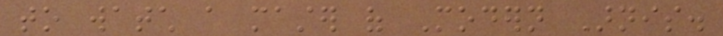to watch a master of Modern Arnis.
